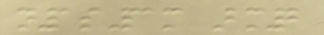n1sPam Bm2
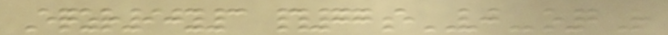Eqzr90y3 #77eVJo2R
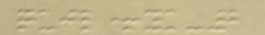qujl+yk-2
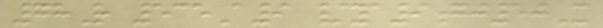78R 535A9 /ya9gj50X
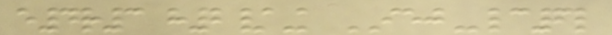e4r3 h2/K IEJlc6l
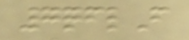7qflF
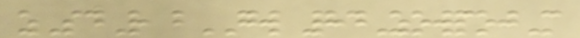zSdR bGW 84ZowpojM
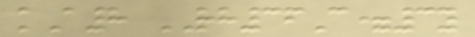kA8 RH36C=3y
